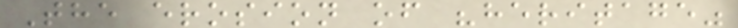The erosion of "heritage"
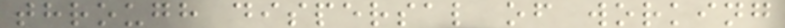through dispersal of working
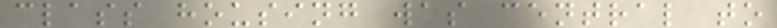class housing was central to
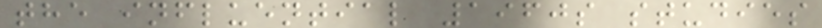the influential 1960s studies
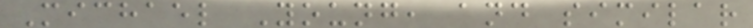Michael Young, and similar
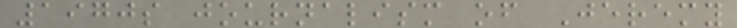1970s journalism of Jeremy
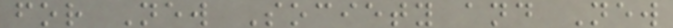for New Society and New
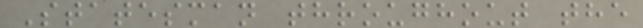Statesman throughout the
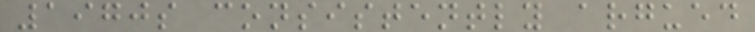1970s consistently argued
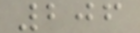206
